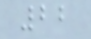22
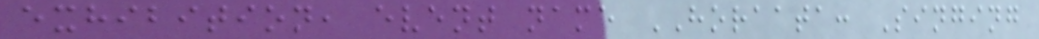exhibition, event name HORAATA: Singing
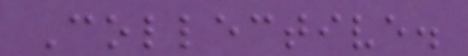Collective.
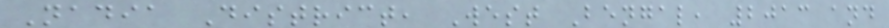Nadia District, West Bengal, 2013 and
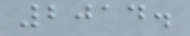2014.
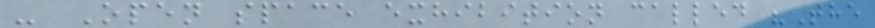- Open space exhibition called "The
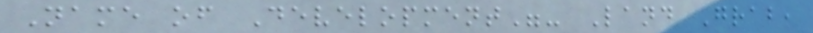Name of Development"- Land Grab,
